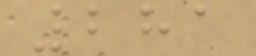281
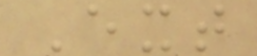Ext
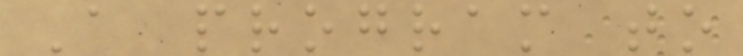A program to
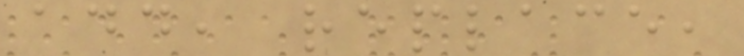add, replace,
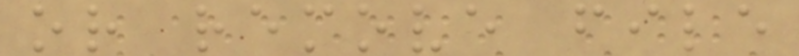or remove file
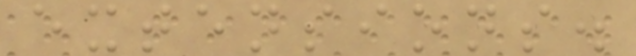extensions.
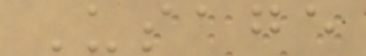Usage
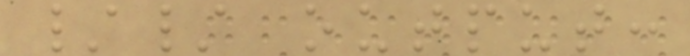// output:
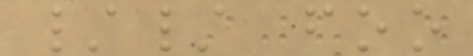// foo
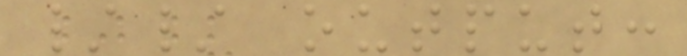// output:
